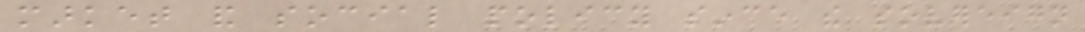market and social policy since the sovereign
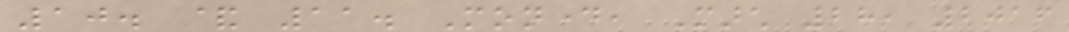10. & 11. Monday, March 28, 2016
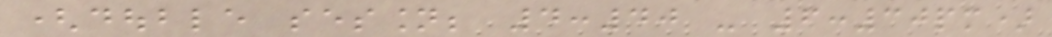(double session; 4:40 - 6:30pm)
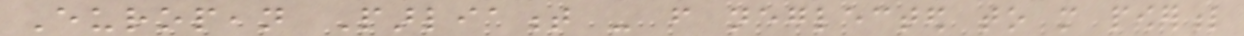European Parliament - from neglected to more powerful
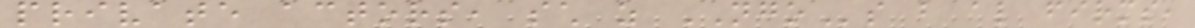private actors, such as NGOs but also firms,
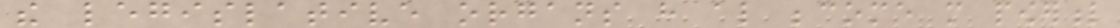the legislative organs have also become more powerful
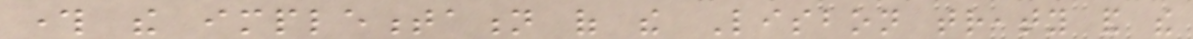through the implementation of the Lisbon treaty and the
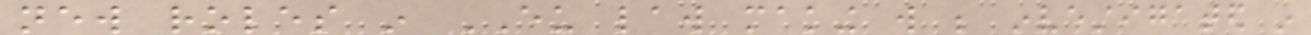new roles in EU law making will be investigated in
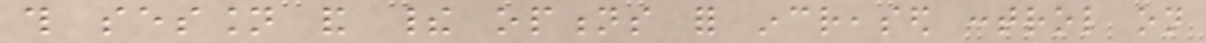this session and their options for increased control on
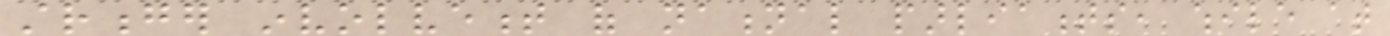stronger involvement of national parliaments, while at
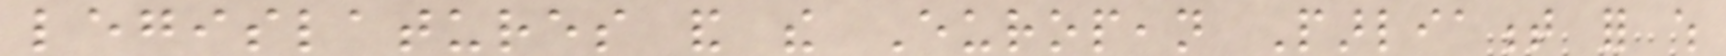legislatures and the European Parliament for which
